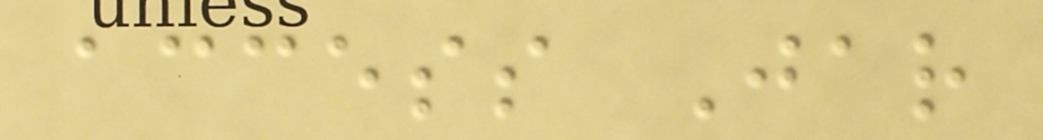access Jar
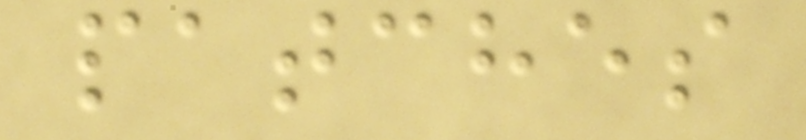patches
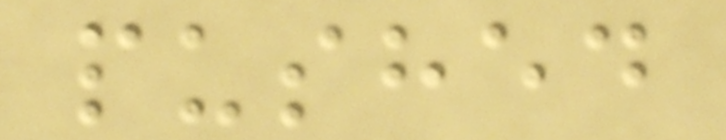pushed
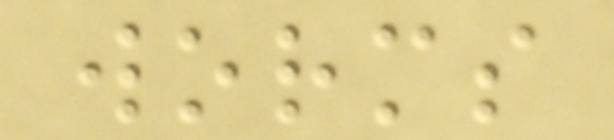worms
